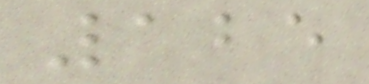125
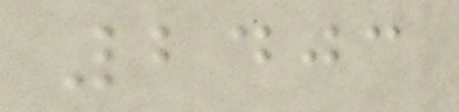2403
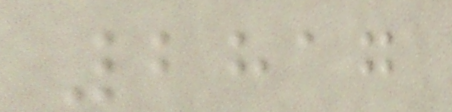2817
